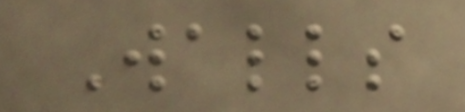Walls
